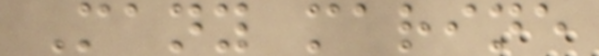Many marine
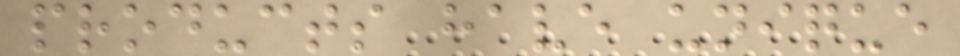products have unique
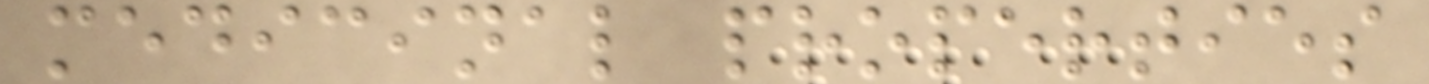medicinal properties
